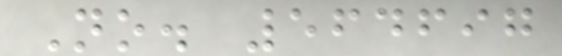No. 564697
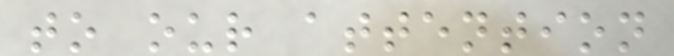to our attention
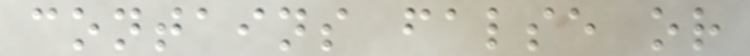contains false or
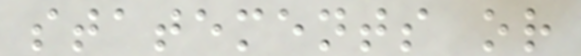statements or
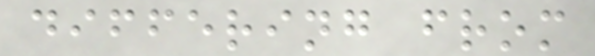differing from
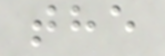the
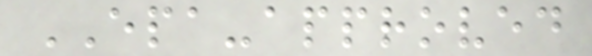EPA-approved
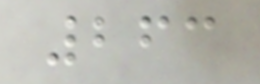263
